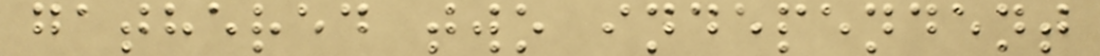gathered two independent
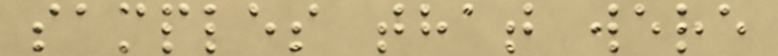samples that were
